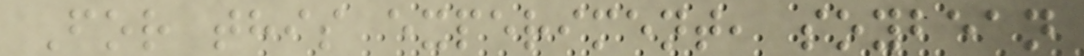For this experiment, soybean
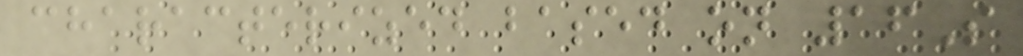characterized based on 16S
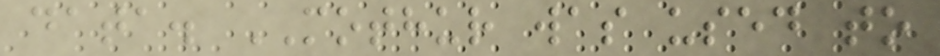data. MOTHUR was used to
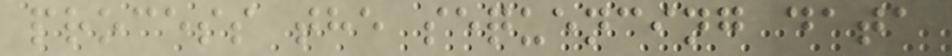process the sequencing data
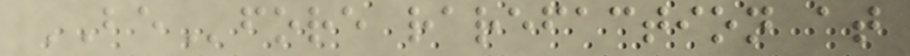BEfore rarefaction at
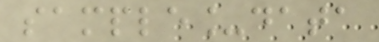sample_data
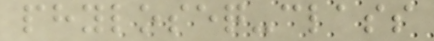phyloseq-class
